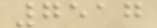7517
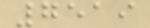7519
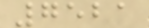7521
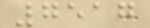7517
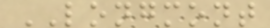LONGMONT
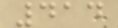414
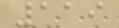119
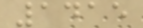1415
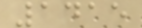1415
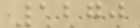1270
